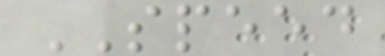SPEED
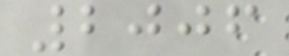2006
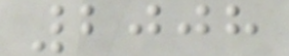2008
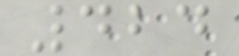424
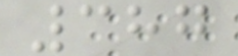387
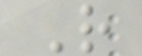R
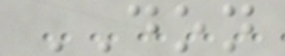DON
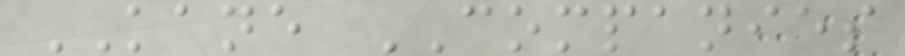KANE COMPANIES
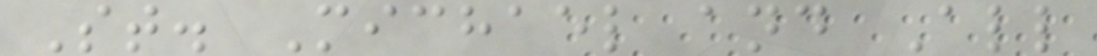St. Michael and All
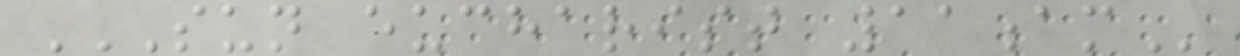SUN EUCHARIST 11AM
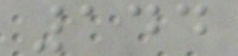144
